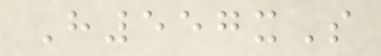H557xS
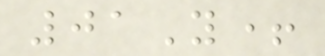01Y+
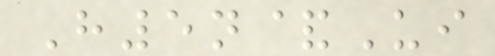H5n&Ui
